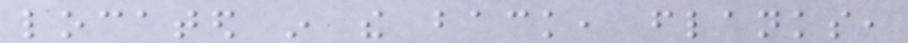located in the back, flanks,
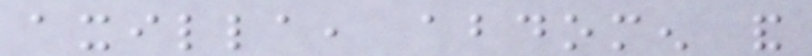axilla, abdomen and
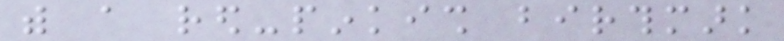with a red-pinkish birthmark
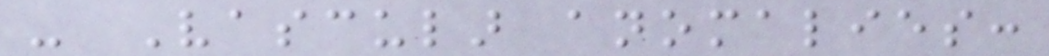- Vascular anomalies:
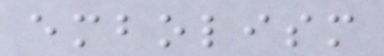embolism
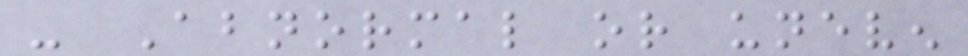- Abnormal or uneven
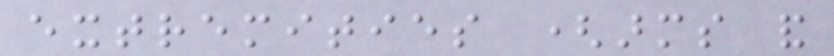extremities (arms and
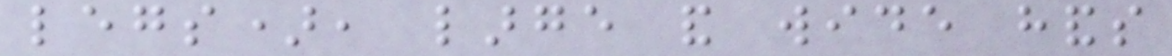legs), large and wide hands
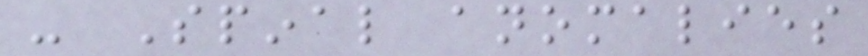- Spinal anomalies
